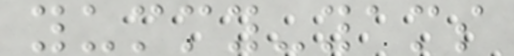yummy-yams
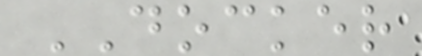DOCKER
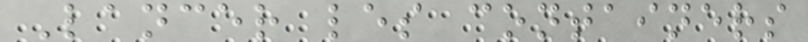Lancer les containers
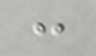:
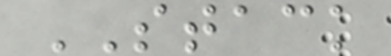STACK
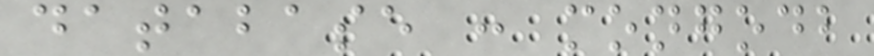database : mongodb
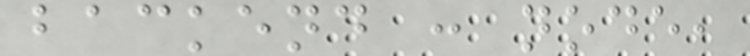backend : node,
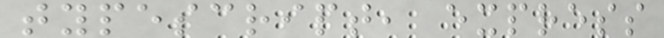typescript, express
